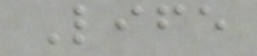Life
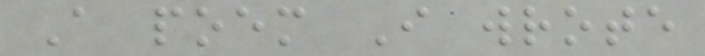A poem I wrote
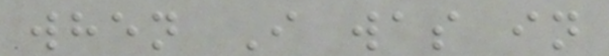when I was in
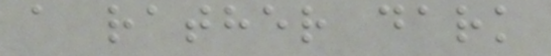a rather dark
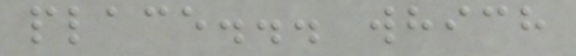place... which
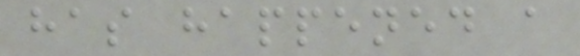has happened a
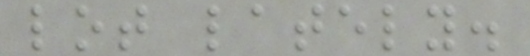lot lately.
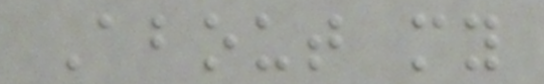About my
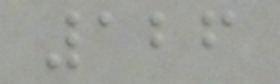126
